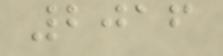2016
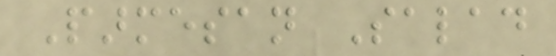Parmesan Salad
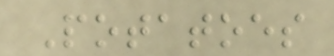Potatoes
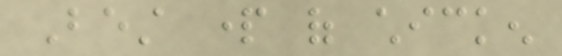Best part of chicken
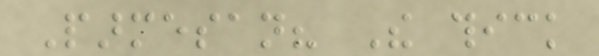Parmesan? The thick
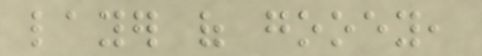layer of gooey,
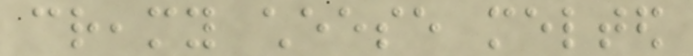creamy cheese melted
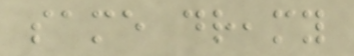same dreamy
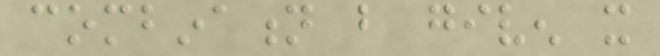combination but given it
